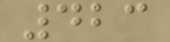423
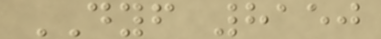DYF 8150
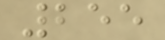255
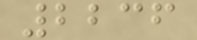2236
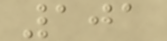101
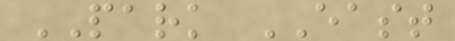PARK EAST
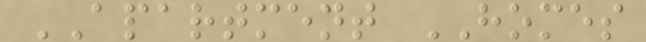APARTMENT HOMES
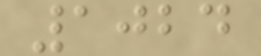1024
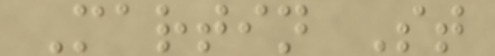Martin St
